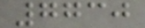7730
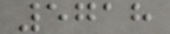5718
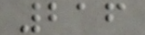216
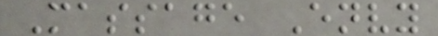Massage Envy
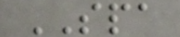SPA
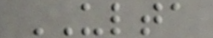ULTA
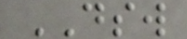DSW
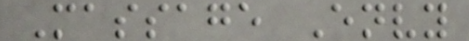Massage Envy
